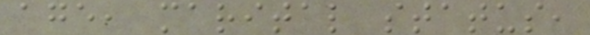age, marital status,
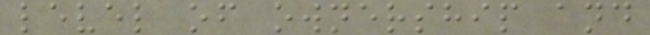level of ownership and
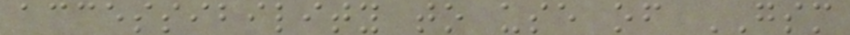accessibility to use of GSM
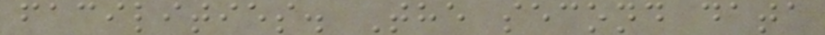facilities. The second data
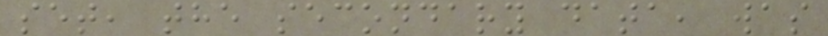set, the secondary data, was
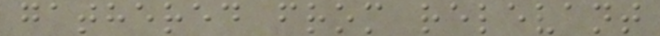gathered from relevant
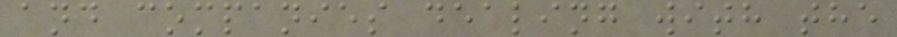and companies dealing with the
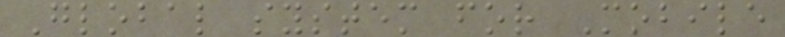Global system for Mobile
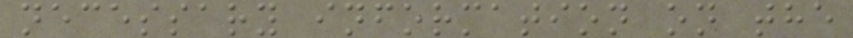necessary information on the
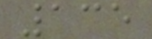135
